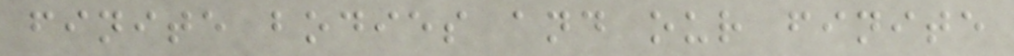finite bodies and our finite
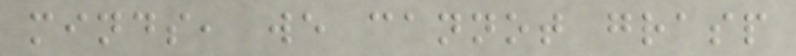minds, we cannot grasp
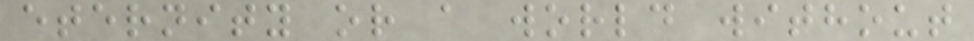eternity or a world without
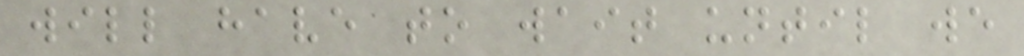will have to wait until we
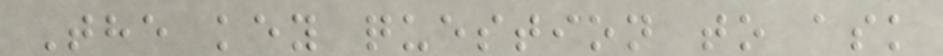The key question to ask
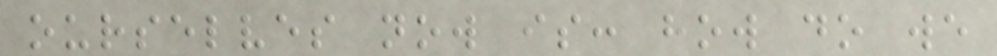ourselves now is: how do we
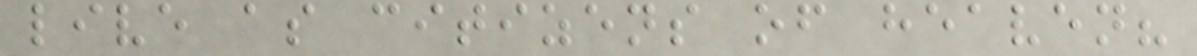live as citizens of heaven?
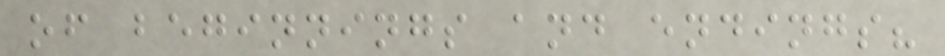of beginnings and endings?
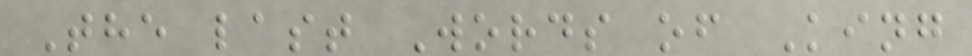The last Words of King
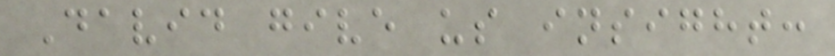David give us insight:
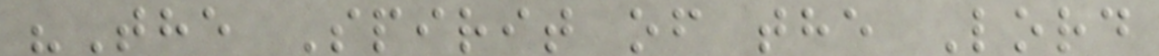"The Spirit of the Lord
